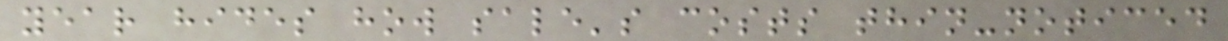year hides how sale's costs thin-noticed
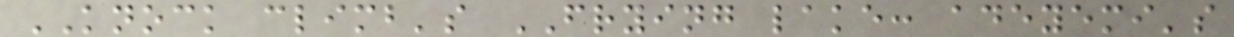KNOCK climb's FRYING lake: adeyemi's
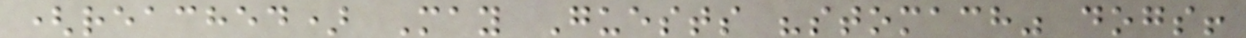(reached) May Guests "stomach" dogs!
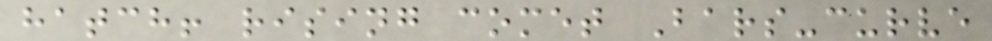hatch! rising comet Bars-curve
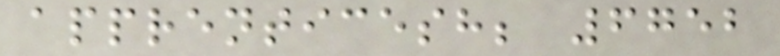apprenticesh; 6752
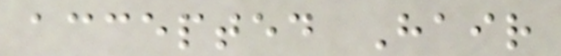accepted Hair
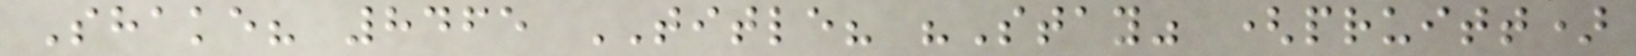Shake? 8465 TITLE? "Stay" (pruitt)
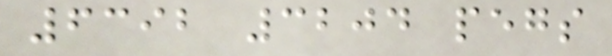6392 3204 pegs
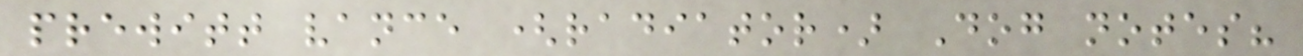prewitt vance (radiator) Dog notes?
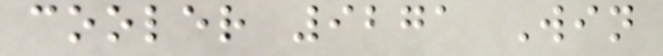cooler 9271 Win
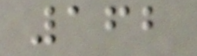162
